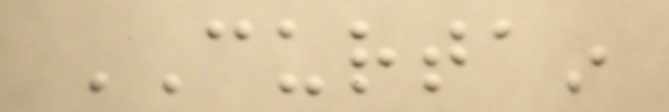CURTAIN
